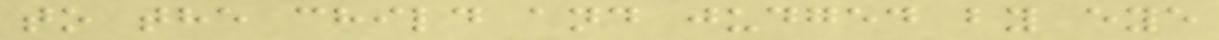to the child and judged by eye
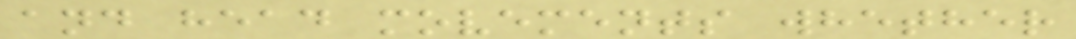and head movements whether
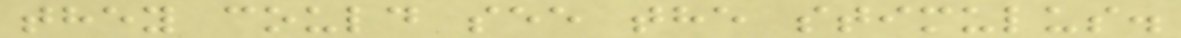they could see the stimulus.
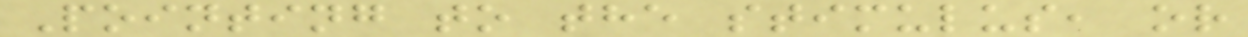Pointing to the stimulus, or
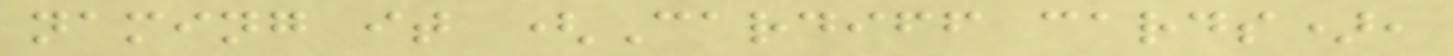naming it (Cardiff cards),
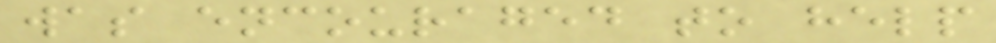was encouraged to help
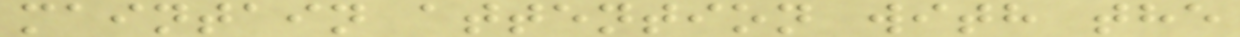maintain attention with the
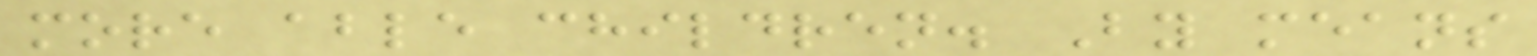more able children. By means
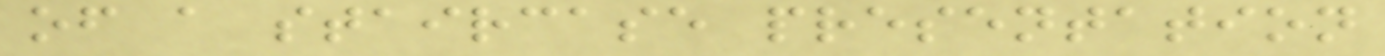of a staircase presentation
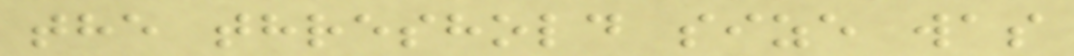the threshold size was
